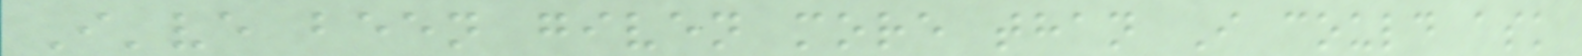I've been given more than I could ask
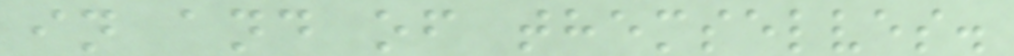in and of themselves.
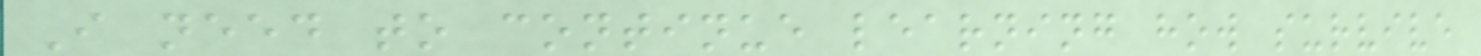I need to continue learning how survive
